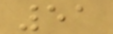51
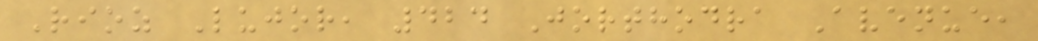Rioz Lujor, 424 Jorthodra Avenue,
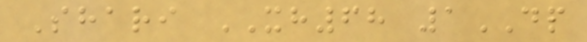Shari XH68 1DP
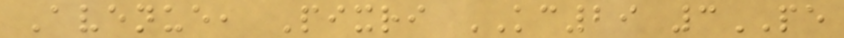Avenue, Pixri KC29 3PE
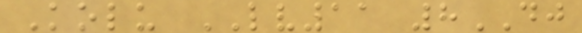Kolu LV11 8DJ
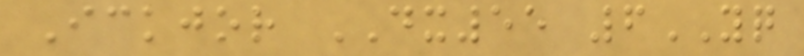Ickjor DX55 6YQ
